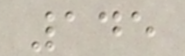145
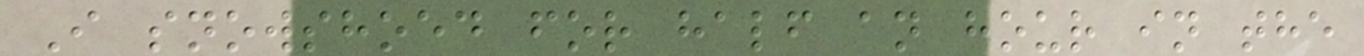I snowshoed for half an hour in the
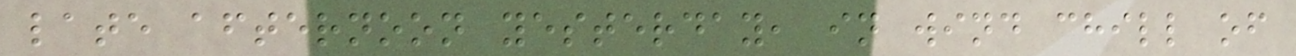late afternoon yesterday, in wind chill of
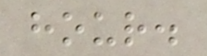hour.
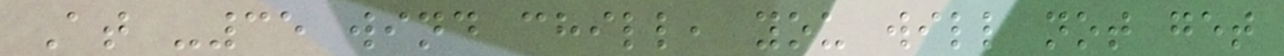At -35 wind chill, you will not get
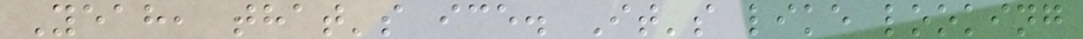Yeah, that's ice. It's like looking
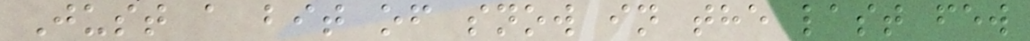Just a bit of snow in the last few
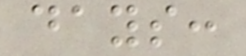days:
